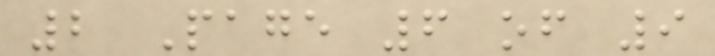2 Page 6 of 9
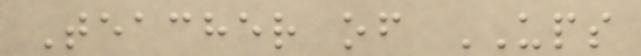Teacher of UPS
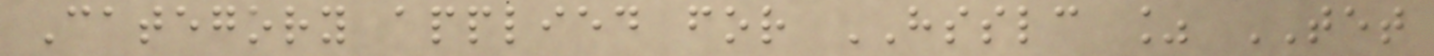Category applied for HSSLC % TET
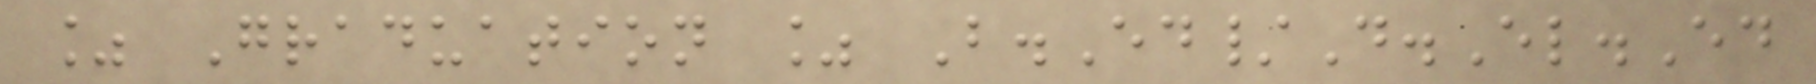% Graduation % B.Ed/D.El.Ed
